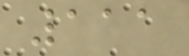111
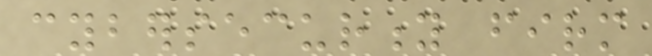cybersecurity firm
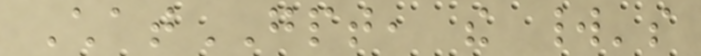ChatGPT, the world's
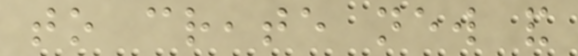to create new and
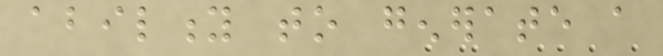ability to generate a
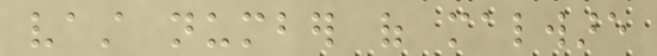vast number of malware
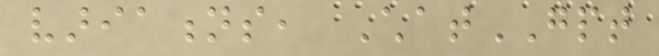variations, ChatGPT
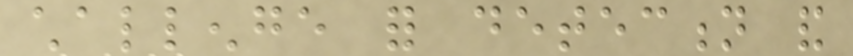challenge for detection and
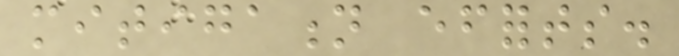mitigation efforts.
